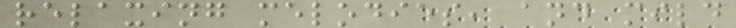relaxing melodies, and mild
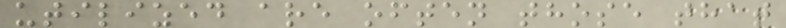utilized are often those that
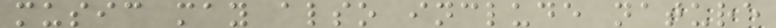music may also include nature
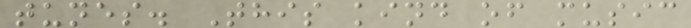tunes. This kind of music
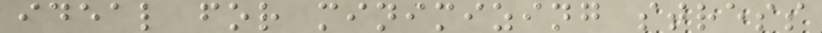ideal for minimizing stress
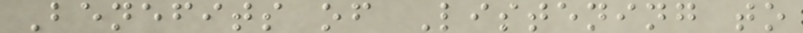Benefits of Listening to
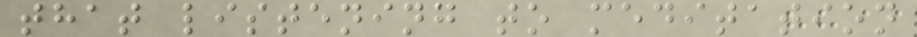that listening to meditation
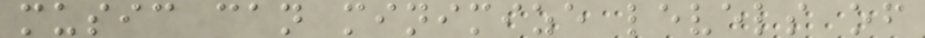music can minimize levels of
